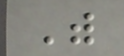With
